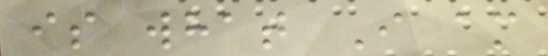is what I am
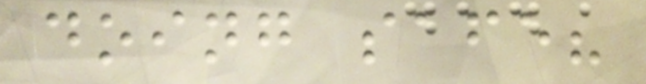doing safe?
